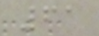61
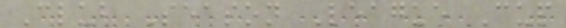Club Season League Cup
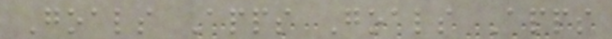Goals Apps Goals Apps
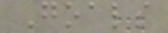Goals
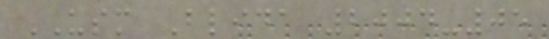USM Blida 2004-05
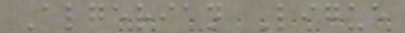Algerian Ligue
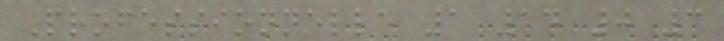Professionnelle 1 14 0 3
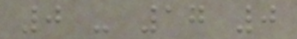0 - 17 0
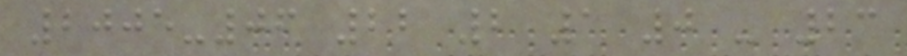2005-06 22 2 1 0 - 23
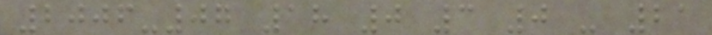2006-07 18 0 3 0 - 21
